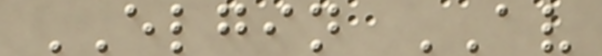ELGIN AV
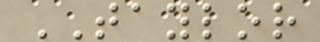TAYLOR
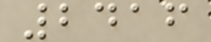2416
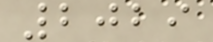2029
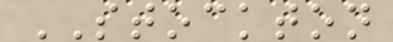STOCKTON
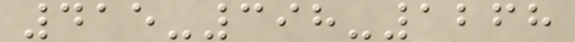415-398-1268
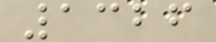1326
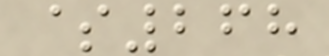$268
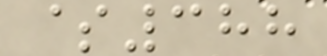$388
